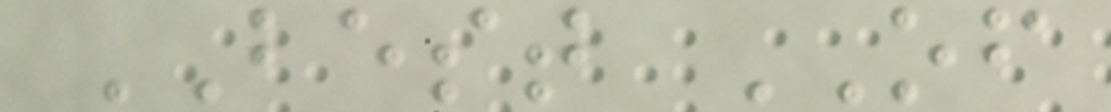BEST OF
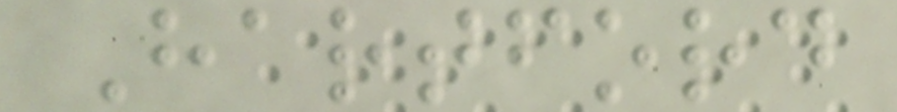Hartford
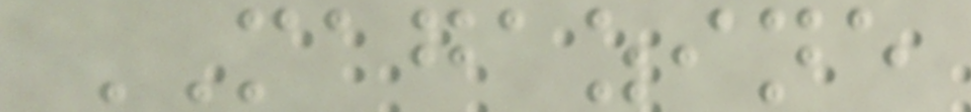MAGAZINE
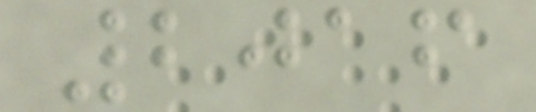2016
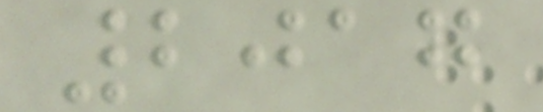2017
